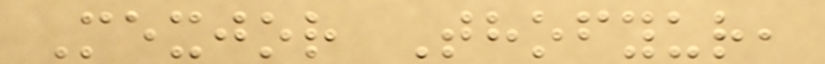Mexjor Thofyur,
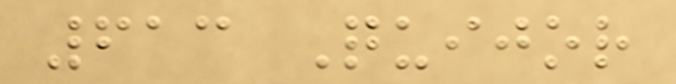613 Quijor
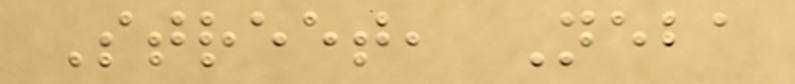Street, Neba
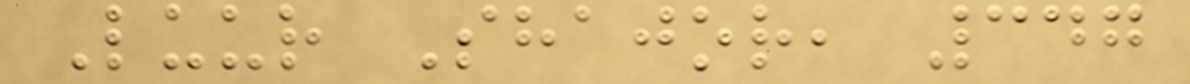Luur Shajor, 347
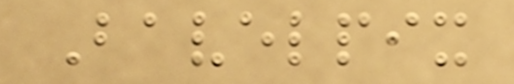Bavelpix
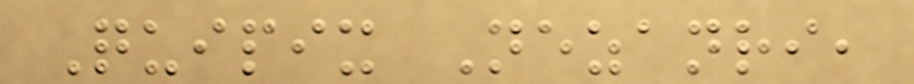Quipix Nezanri,
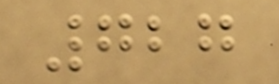727
